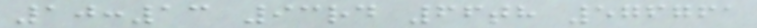10:13 93rd 66th 576761
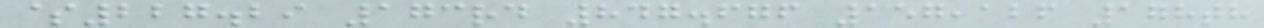$227.29 173rd 847.676 157,126 178th
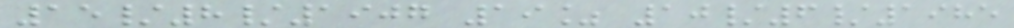15/8/1907 19% 10/6/1985
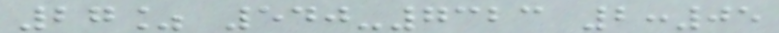27% 540-7323 2:05
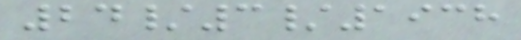24/3/1938
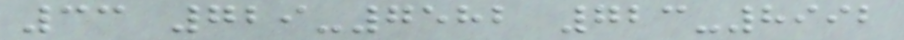33 729-7582 723-8992
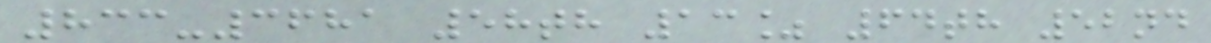833-3681 58th 13% 64th 52nd
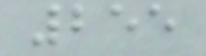255
